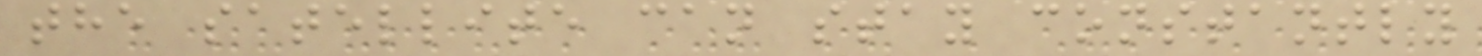the satellite can stay constantly
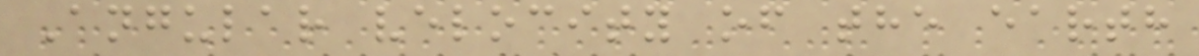Angular velocity of the earth
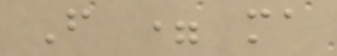F = ma
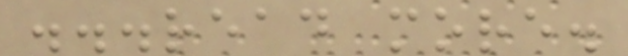...read more.
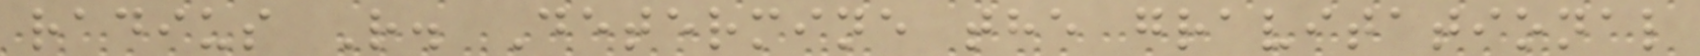radius R. Determine the gravitational
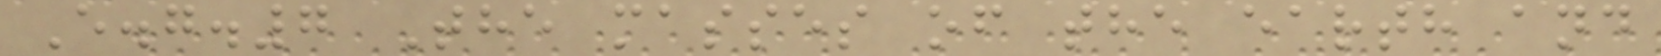E.g.7 The masses of the earth and
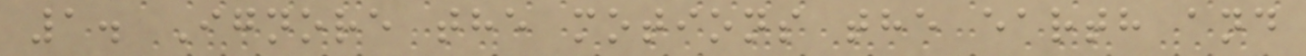1. Ignore the motions the earth and
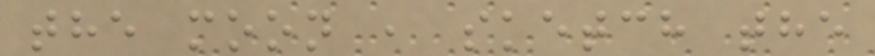the moon , sketch the
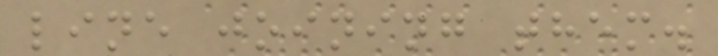line joining them.
